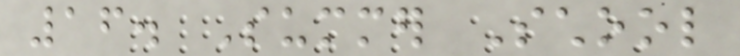16. Summer School
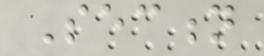Section
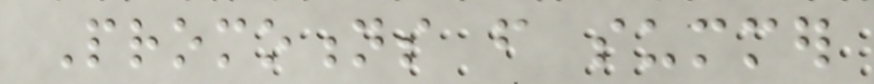Promotions from summer
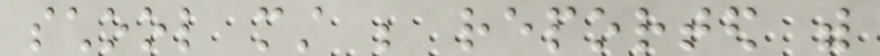school must be reported with
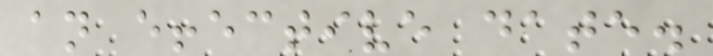an effective date.
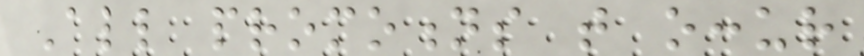All promotions that occur
